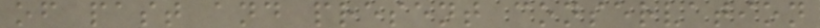of past and present conservation
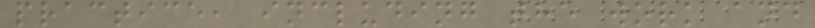practice, including the work and
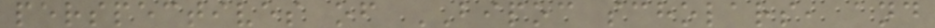perspectives of BIPOC scholars, and
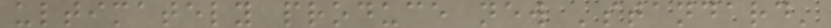ultimately produce new 'standard'
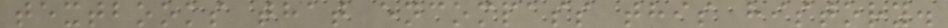textbooks that encompass this history.
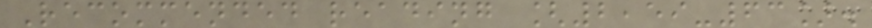Recommended reading [2,59-63].
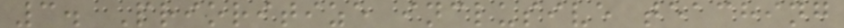3. Prioritize inclusive teaching
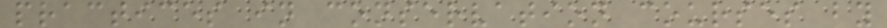practices in conservation courses by
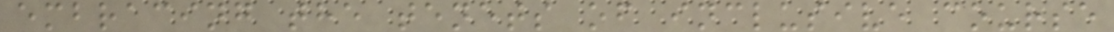embracing the tenets of inclusive course
